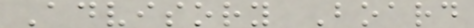Advisory Board
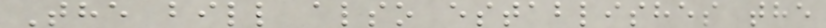The bill also establishes the
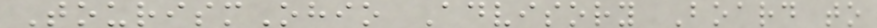TourismOhio Advisory Board to
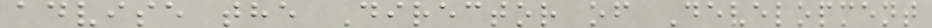advise the Director of Development
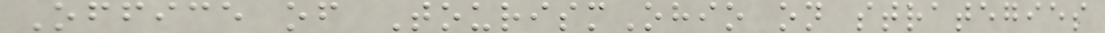Office of TourismOhio on strategies
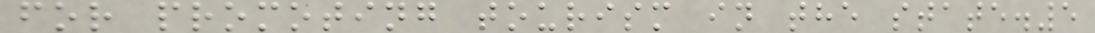for promoting tourism in the state.5
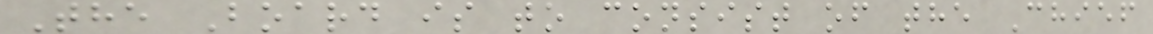The Board is to consist of the Chief
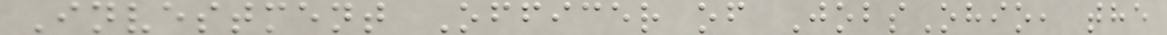Investment Officer of JobsOhio, the
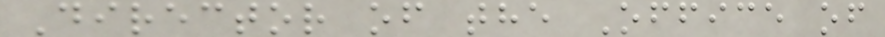Director of the Office of
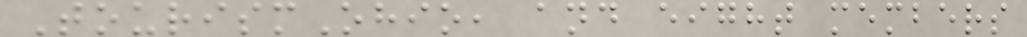TourismOhio, and eight members
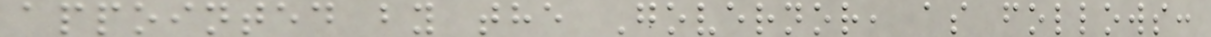appointed by the Governor, as follows:
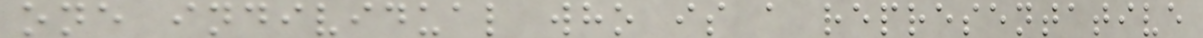one individual who is a representative
